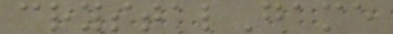crystalGame
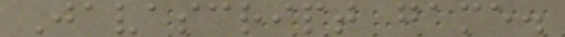Javascript game.
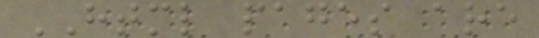HTML pages are
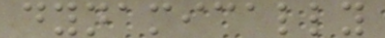dynamically
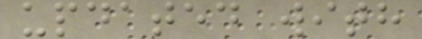updated with
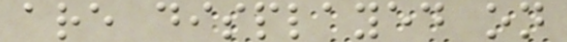are displayed on
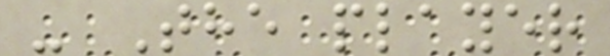- The player
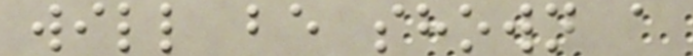will be shown a
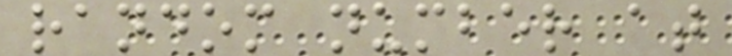random number at
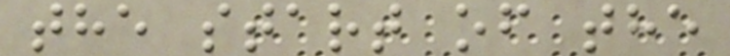the start of the
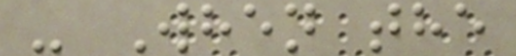- When the
